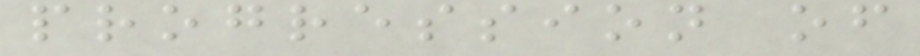progression of
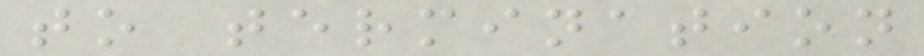to termination
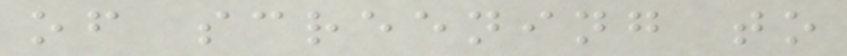of screening to
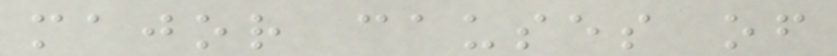major causes of
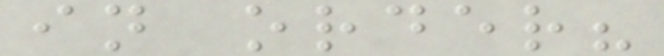in order?
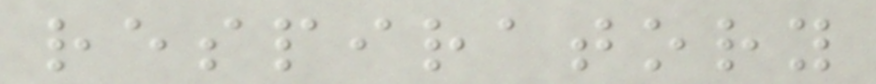respiratory
